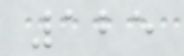125
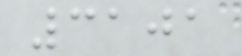3101
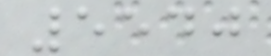5540
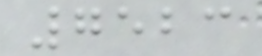7523
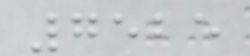7525
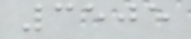3505
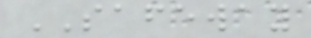SAFEWAY
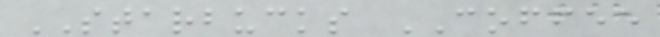STARBUCKS COFFEE
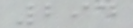294
